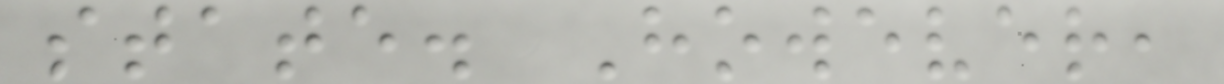state. However,
